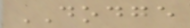DODGE
